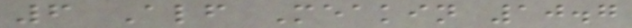6 Alf Meakin 10.7
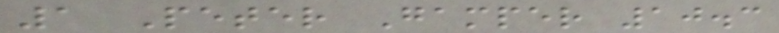1 Peter Gamper 10.3
